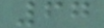67
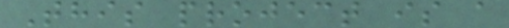This project is a
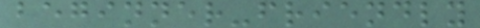beginner-friendly
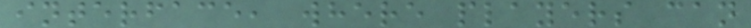interface, where players can
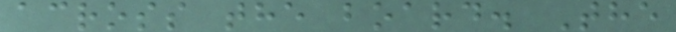across the board. The
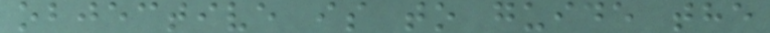objective is to guide the
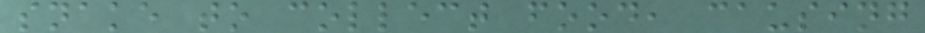snake to collect food, causing
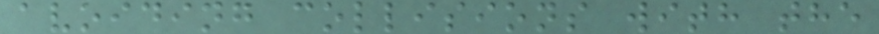avoiding collisions with the
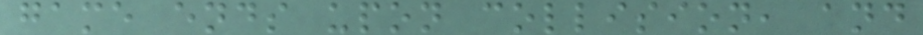game ends upon collision, and
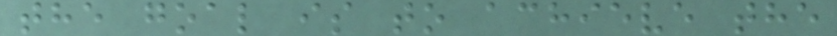the goal is to achieve the
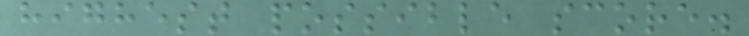highest possible score.
